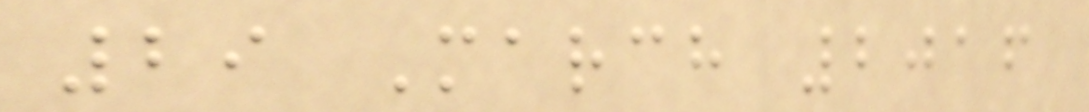29 March 2016
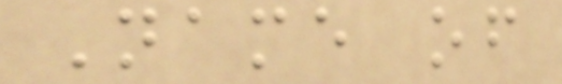Name of
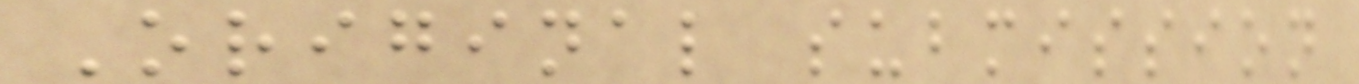Original submission
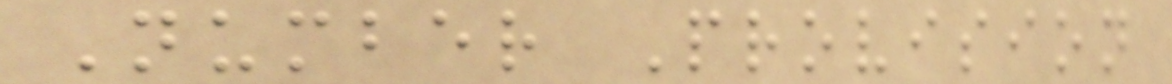Number Provision
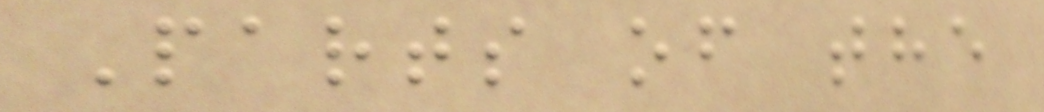Parts of the
